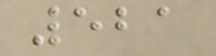521
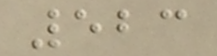523
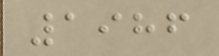1986
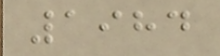1984
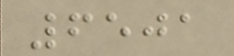6501
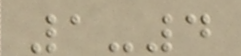1-4
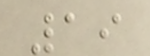19
